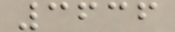3636
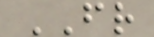FR
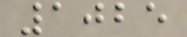1025
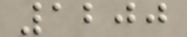1200
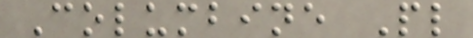Columbine Pl
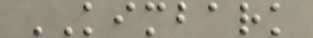KIMBARK
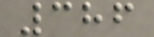386
